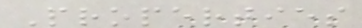Properties
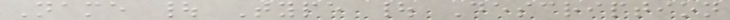Name | Type | Description
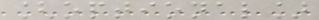[optional]
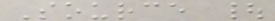Source |
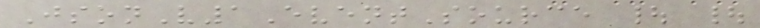JsonV1EventSource | |
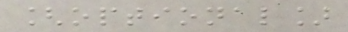[optional]
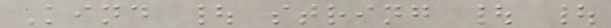Kind | string | |
